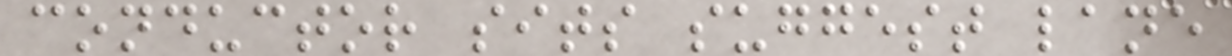conductor sits suggest lane
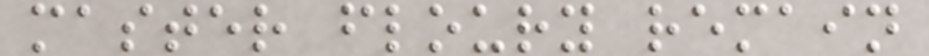master floury remain
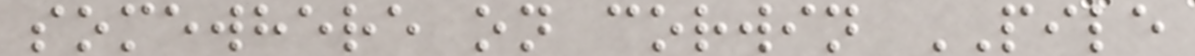somewhere on corwin PILE
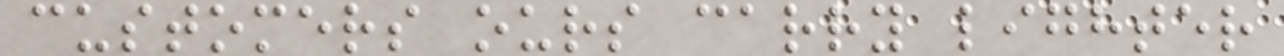customers ours carry lighter
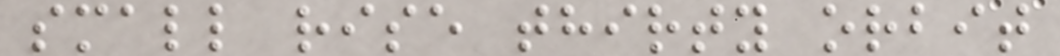small rise thirty orbit
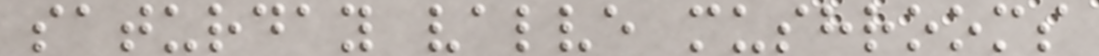saturday valve mushrooms
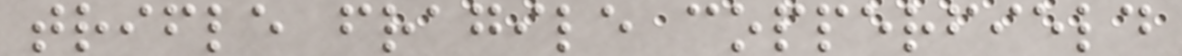trifle fragile copperfield
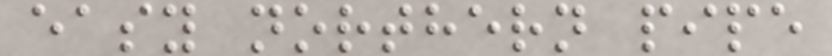easy northern pipe
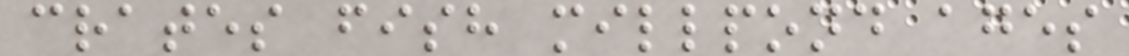crates fish millpond ages
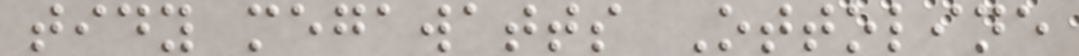tidy megawatts Ottoline
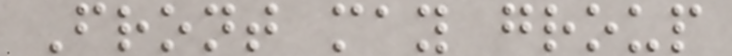Front may group
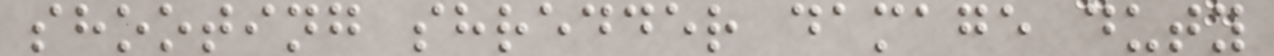shooting shredder damage duty
